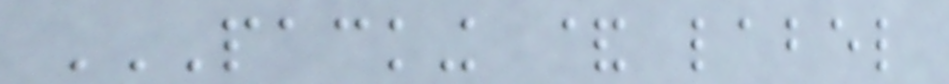PACKING & LABEL
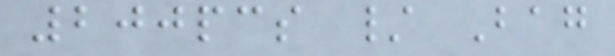200pcs / Bag
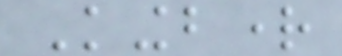Kingbright
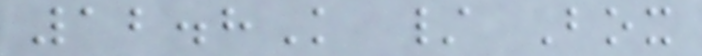12.8K / Box
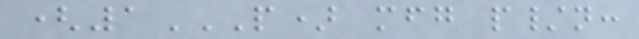(1P) MFG P/N:
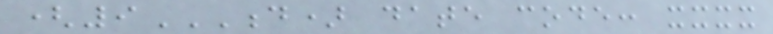(9D) DATE CODE: XXXX
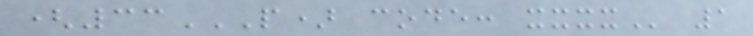(33P) CODE: XXXX 1
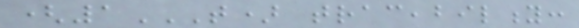(1T) TRACEABILITY:
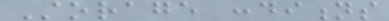Storage conditions
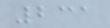231
